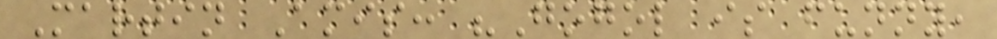Martin Amis: "Gogol is funny,
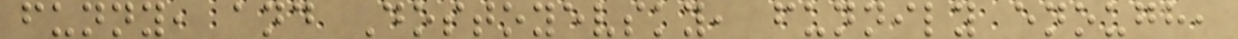funny, and Dostoyevsky, funnily enough,
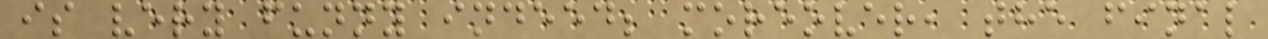is very funny indeed; moreover, the final
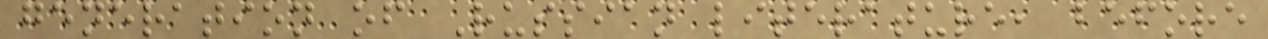generation of Russian literature, before
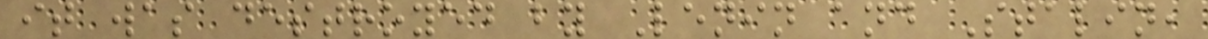it was destroyed by Lenin and Stalin,
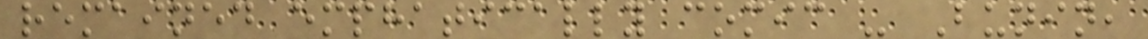remained emphatically comic - Bunin,
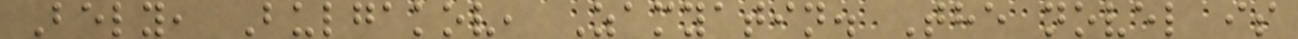Bely, Bulgakov, Zamyatin. The novel is
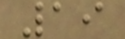19
